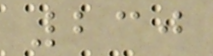230
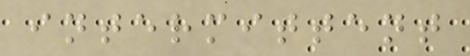intermittent
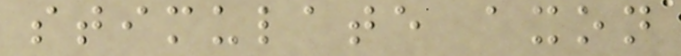stimulate axon
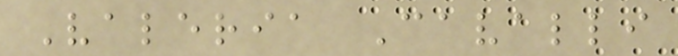Valeria Cavalli
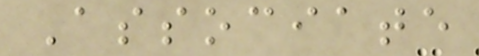Associate
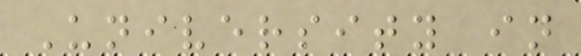University in
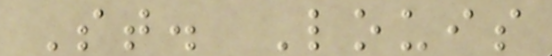St. Louis
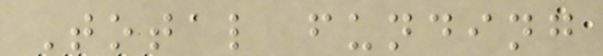Total funding
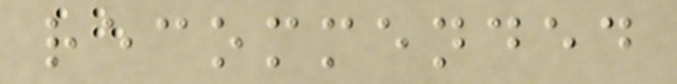recommended
